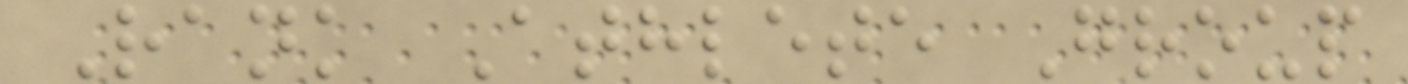Rank Athlete Group
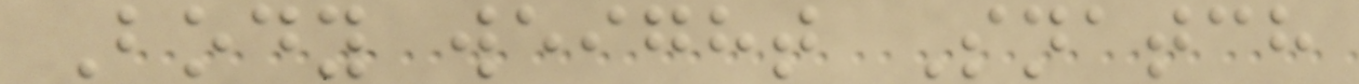Body weight Snatch
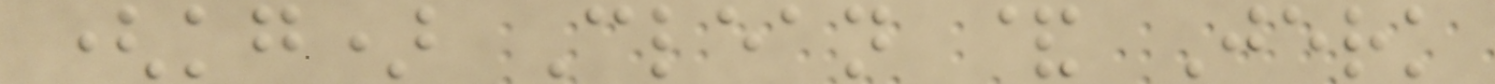(kg) Clean & Jerk
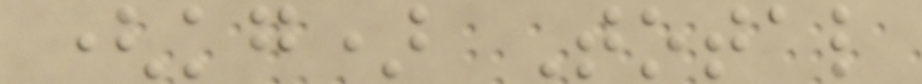(kg) Total
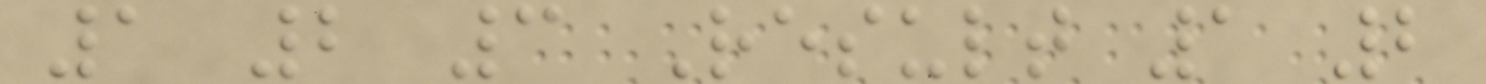1 2 3 Result 1 2
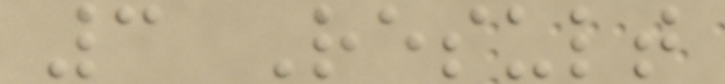3 Result
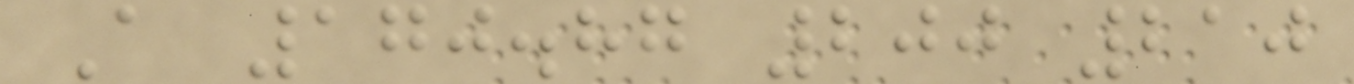A 170.87 200 210
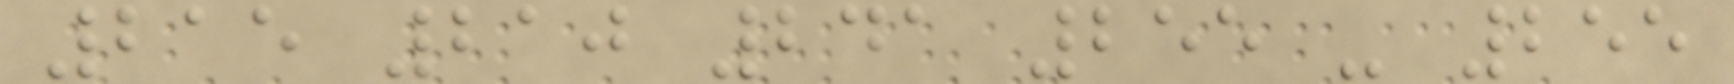215 210 241 255 - 255
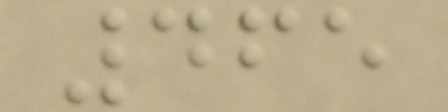465
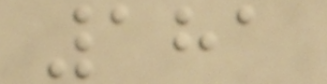181
